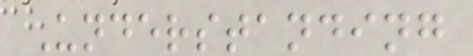Understanding
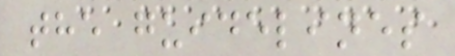the guidelines
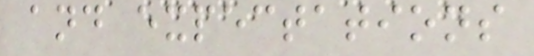and expectations
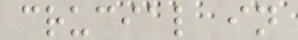crucial in
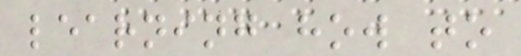learning how to
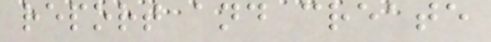report and create
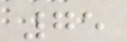75
